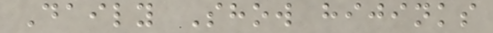Daily Show hijinks
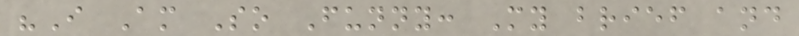"I Am So Funny: My brief and
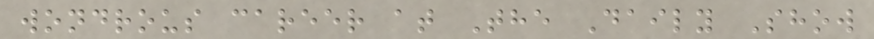wondrous career at The Daily Show
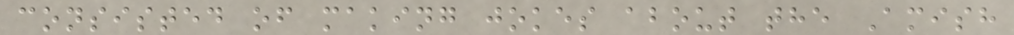consisted of making jokes about the Amish
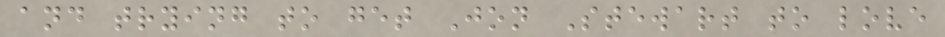and trying to get Jon Stewart to love
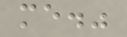me."
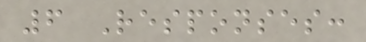6 Responses:
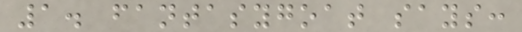1. fantasygoat says:
